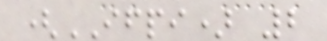(IFPI) 2
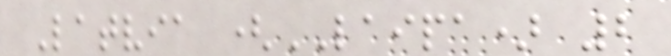Latvia (LAIPA) 2
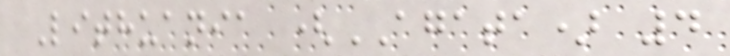Lithuania (AGATA) 4
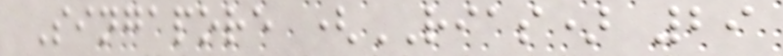Singapore (RIAS) 29
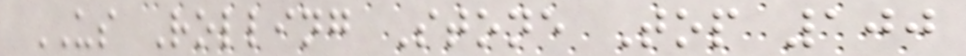US Rolling Stone Top 100
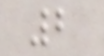2
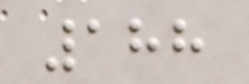188
